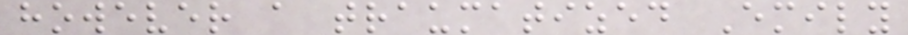however a traumatized Emily
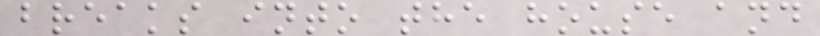breaks into the house and
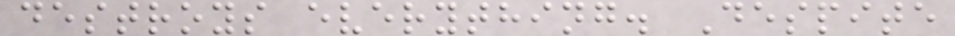destroys everything. Despite
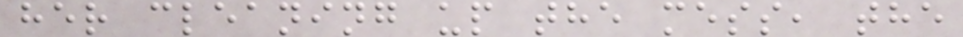her cleaning up the mess, the
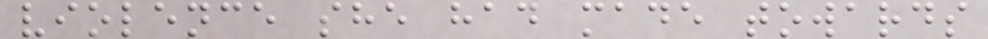violence she had made towards
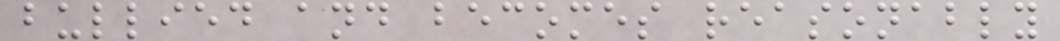bullied and becomes reasonably
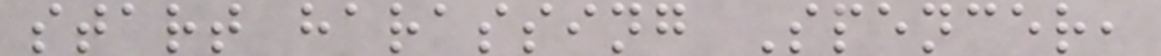start harassing Spencer,
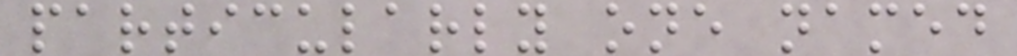particularly one named
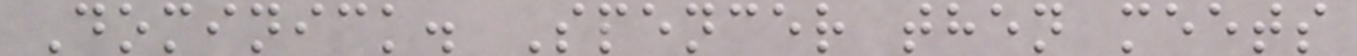Dominick. Spencer then meets
